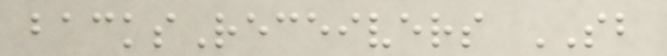backsReceivers SB
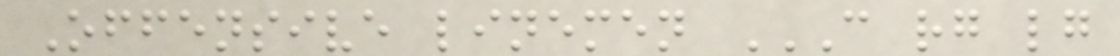Offensive linemen C RG LG
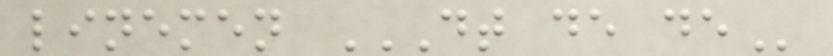linemen DT DE DE
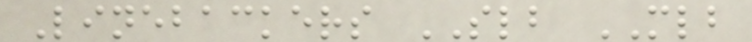Linebackers SLB MLB
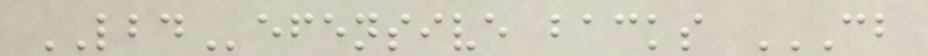LBDefensive backs CB
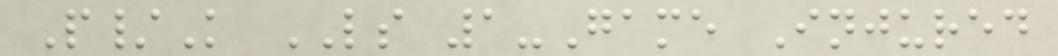P/K LS 1-Game Injured
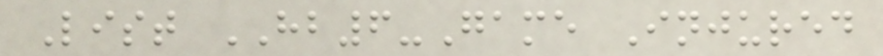List HB6-Game Injured
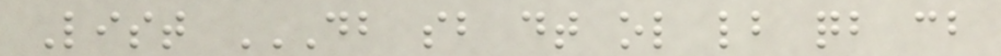List DB SB DT OL LB QB CB
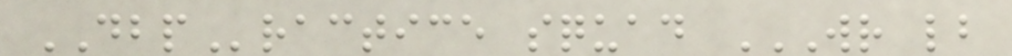DBPractice squad WR LB
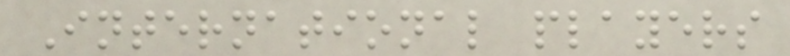International players
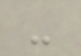-
